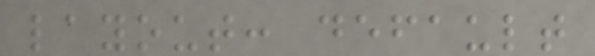layout: default
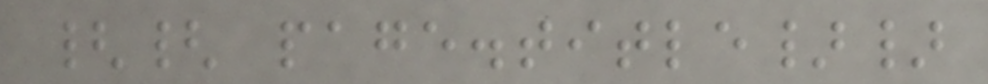{{ page.title}}
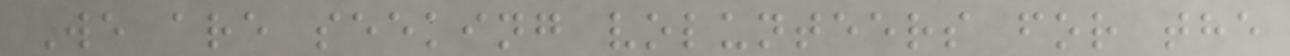We are seeking volunteers for the
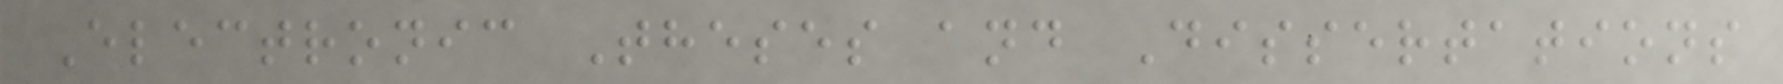Electronic Theses and Dissertations
